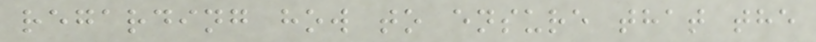regarding how to ensure that the
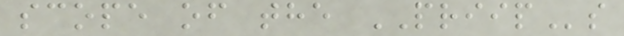scope of the PRIIPs
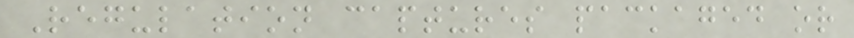Regulation captures packaged or
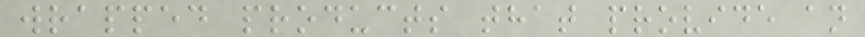wrapped products that provide an
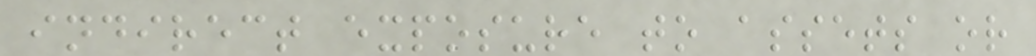indirect exposure to assets or
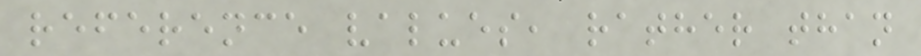reference values, rather than
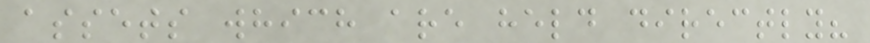assets which are held directly?
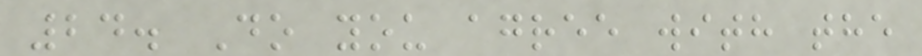24. Do you agree with the
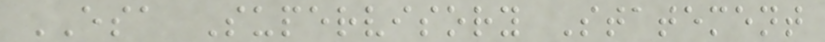ESA Supervisory Statement
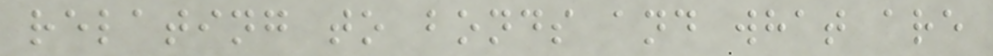relating to bonds and what are
